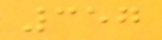357
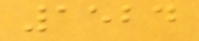1524
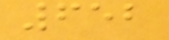652
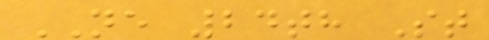NE 24th St
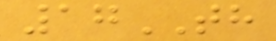17TH
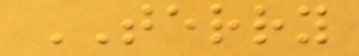TERRY
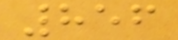856
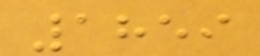1859
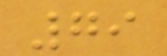79
